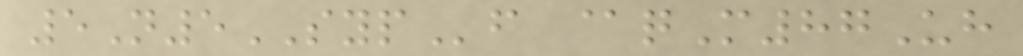5N5SYPf @qM87Uh
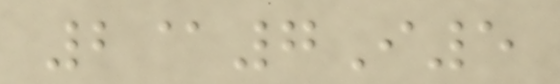2@7I5
